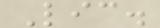Lic.
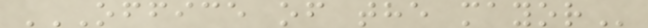OFFICE OF THE MAYOR
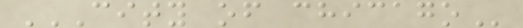CITY OF CHICAGO
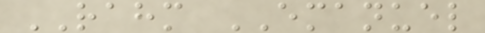RAHM EMANUEL
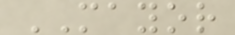MAYOR
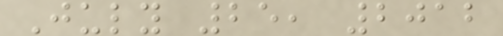July 25, 2012
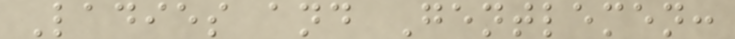Ladies and Gentlemen:
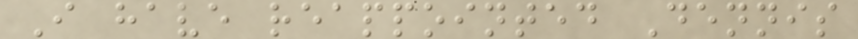I have reappointed Dennis
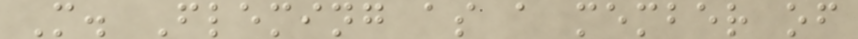M. Fleming as a member of
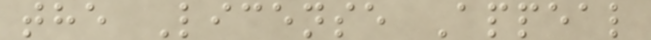the License Appeal
